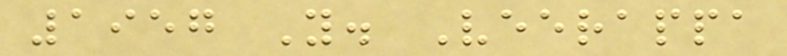1957 Y. Veerappa
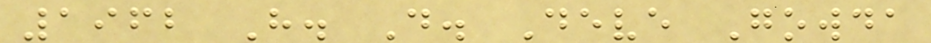1962 H. D. Deve Gowda
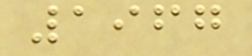1967
